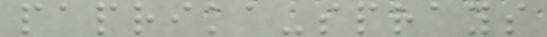paprika-sprays
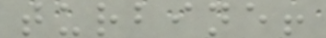turbine!
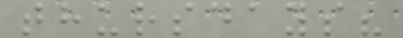thursdays?
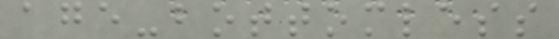age-bottomless
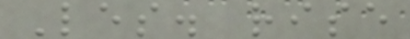Les. rise
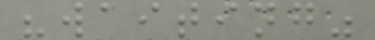"waiting"
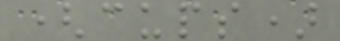(cups)
